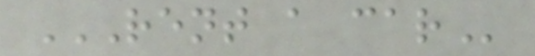RENT A CAR
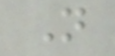N
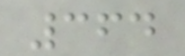364
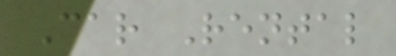Car Rental
